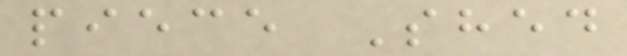piece Shed
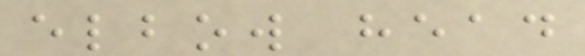elbow head
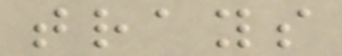trays
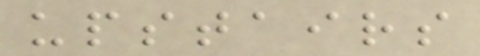upstairs
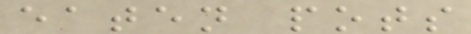eaten pots
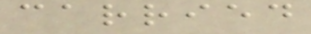carried
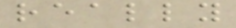really
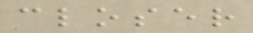closer
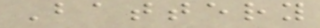Battery
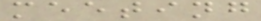meeting
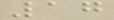17
